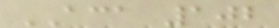ACA 102
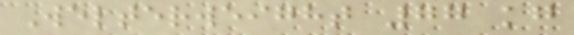Welterweight 77 kg
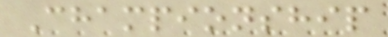Championship
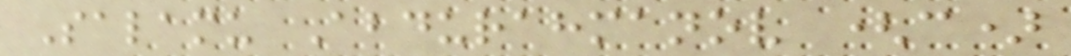Salamu Abdurahmanov (c)
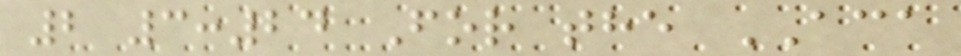2 3:24 For the ACA
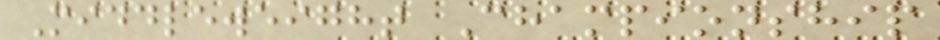Middleweight Championship
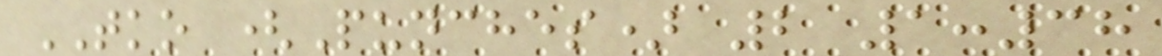TKO (Punches) 2 1:38
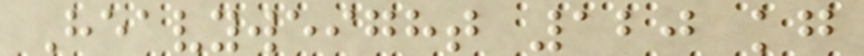Heavyweight 120 kg
